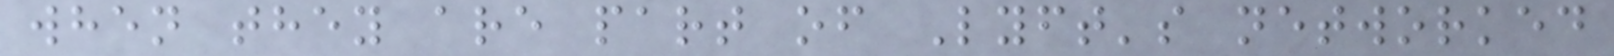when they are part of Lyft's networked
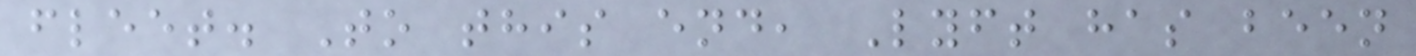fleet. To this end, Lyft has been
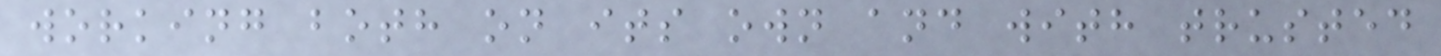working both on its own and with trusted
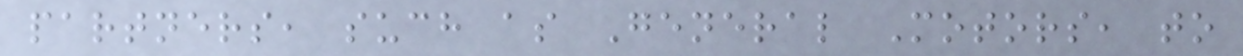partners, such as General Motors, to
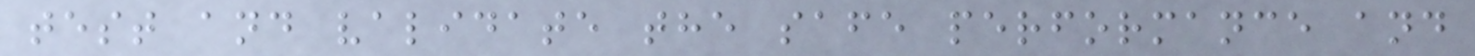test and validate the safe performance and
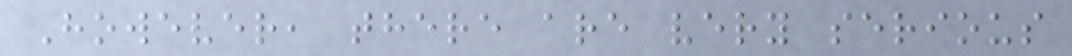However, there are very serious
